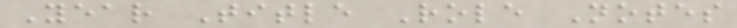Year Title Role Notes
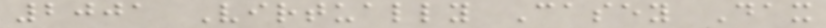2001 Virtually Casey Dax
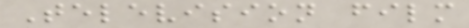Television film
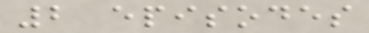2 episodes
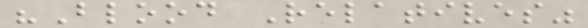"Blood Relatives"
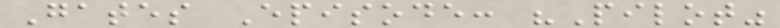Gates Episode: "Pilot"
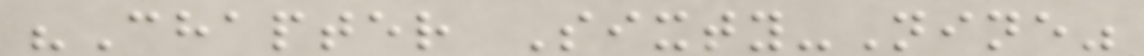"Chapter Sixty-Nine"
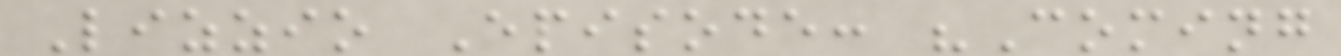Lizzio Episode: "Coming
